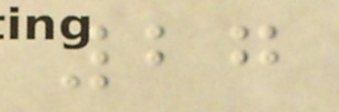27
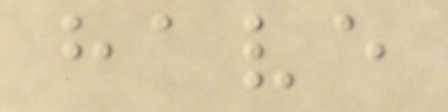have
